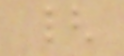{
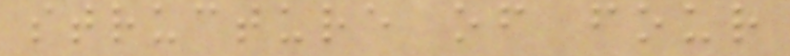structure of four
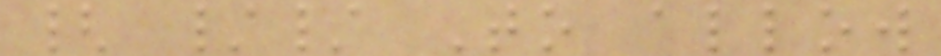{ // To allow
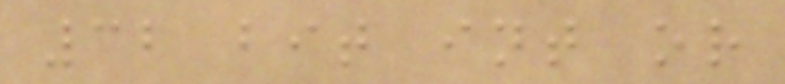32 bit int or
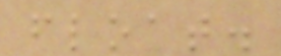float.
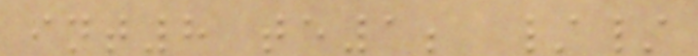int8 te1; //
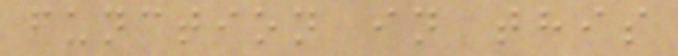function in this
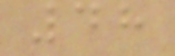48
